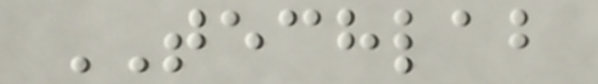TECHLAB
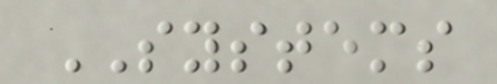SYSTEMS
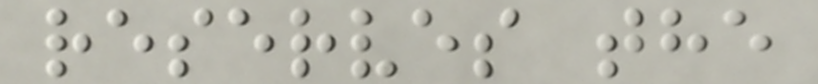reserves the
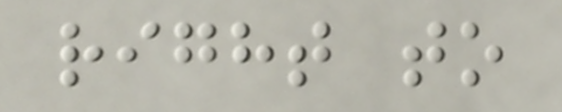right to
